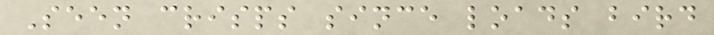Seen crisps since loads bird
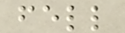fell
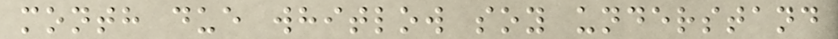month due whitlow soy understand
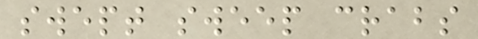swept sweep crabs
